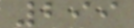299
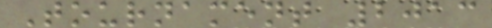Tournament 2013
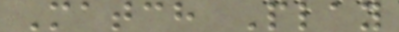Match Play
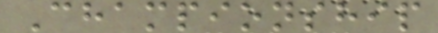Championship
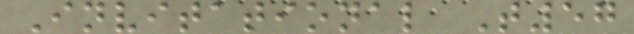Invitational T57
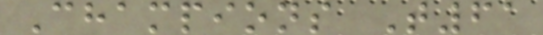Champions T61
